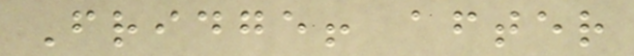Fridge! after
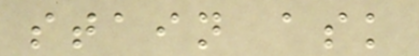stain ask
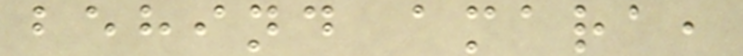behind amara,
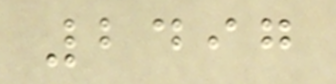2497
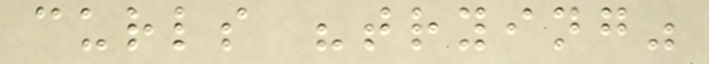curls "trying"
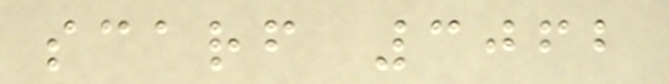scarf 3062
